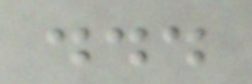...
